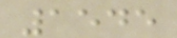1545
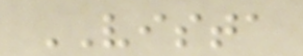VISTA
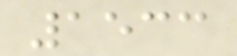1533
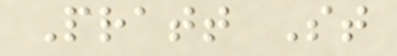Pratt St
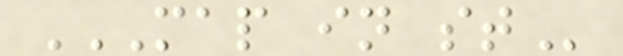MAP IN ST
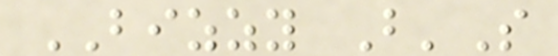BIZZY B'S
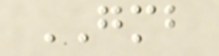GMB
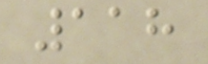118
